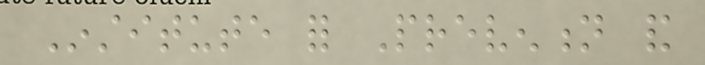Institute for Prevention and
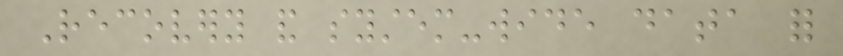Recovery and system-wide data for
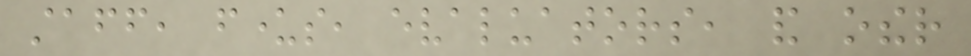staff, funders, evaluators, and other
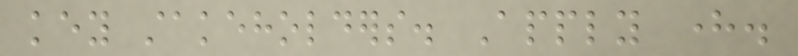key stakeholders. Apply here.
